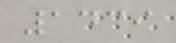1439
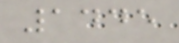1445
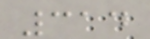314
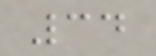34
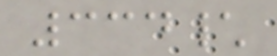334\
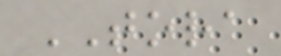TORA
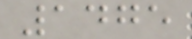1475
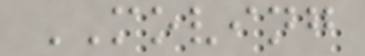MOVING
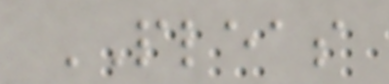PLEAS
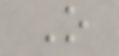O
